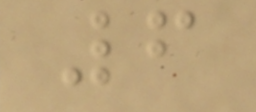6
